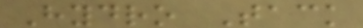Hydro Tack
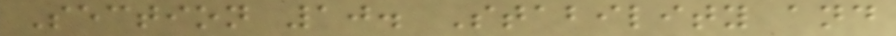Section 10. Stability and
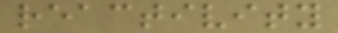reactivity
